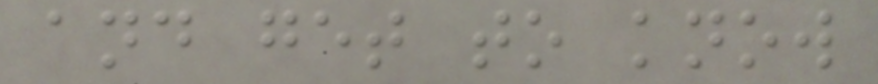and get to know
